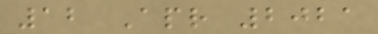12 Apr 2021
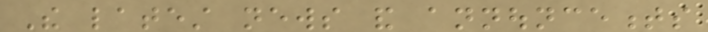The latest news and announcements
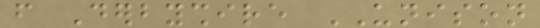from Derbyshire UNISON
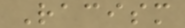Racism
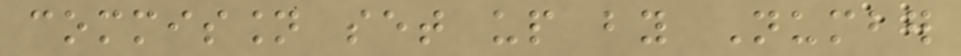commission set up by Number
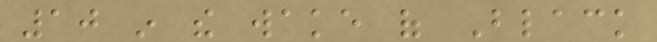10 in the wake of Black
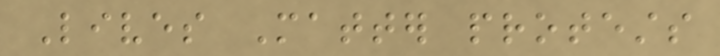Lives Matter protests
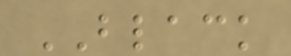BLACK
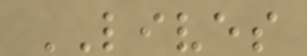LIVES
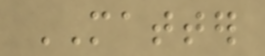MATTER
